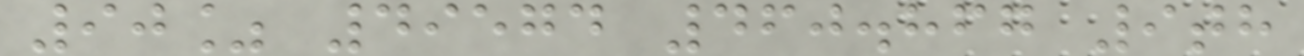90% 49574 460.867 9th
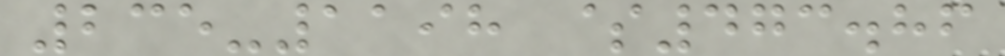235-1198 $473.86
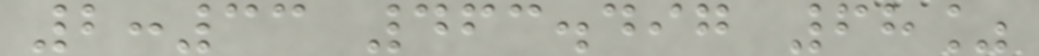2:33 463.497 68%
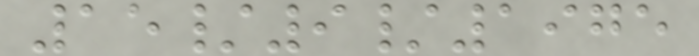15/9/1975
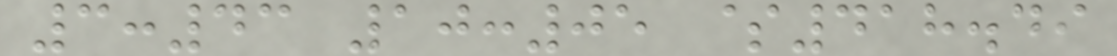3:43 10:05 $418.49
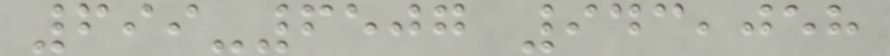699-6507 943,058
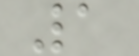1
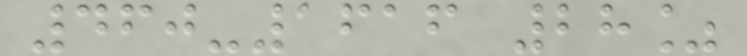460-1616 28%
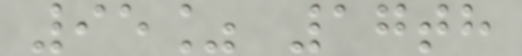95% 17th
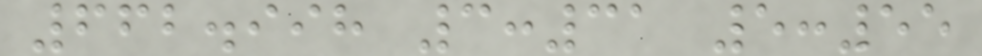662.998 3:31 5:55
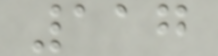117
